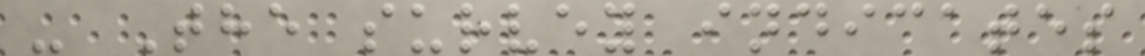- The survey indicates
